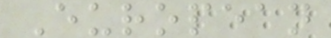European
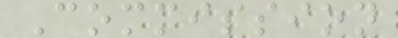Commission
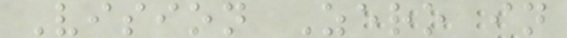Vision Zero in
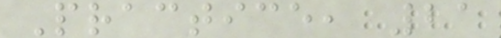Practice, 21
